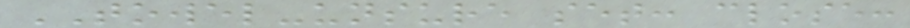TOWEL-unsure set: close:
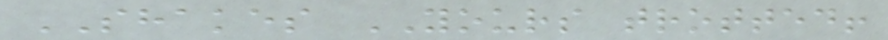SHAKES YOURS trotted!
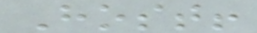Host!
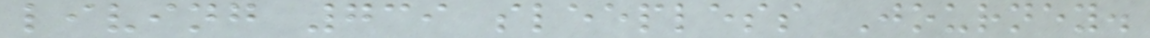living 739 sleepless Journey.
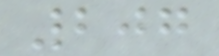207
